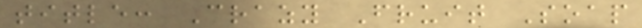title: Crazy Fruit Soap
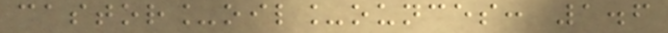castor_oil_ounces: 1.6
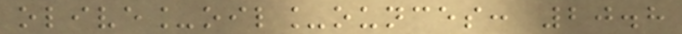olive_oil_ounces: 20.8
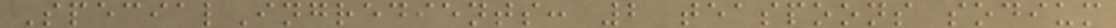SpecialIngredients: 2 teaspoons sodium
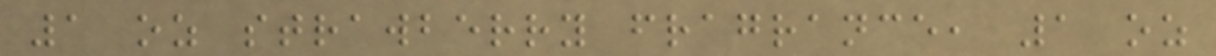1 oz strawberry fragrance, 1 oz
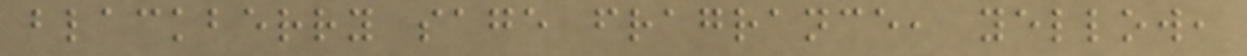blackberry sage fragrance, yellow,
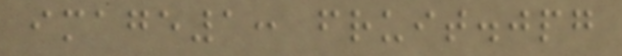image1: fruit.jpg
